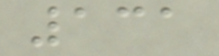131
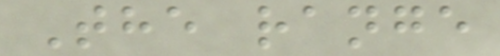The range
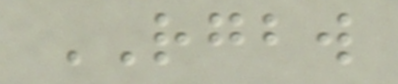RGBW
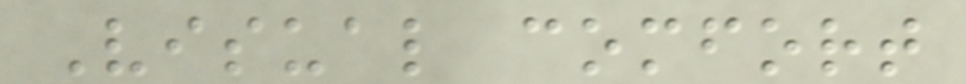Visual comfort
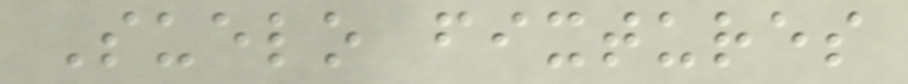Suelo fixtures
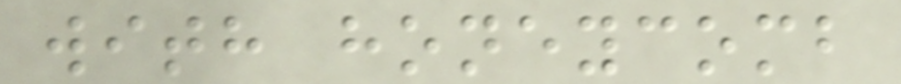with honeycomb
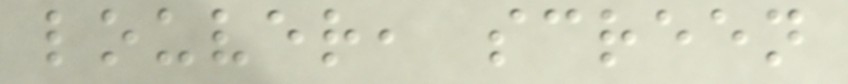louver, screen
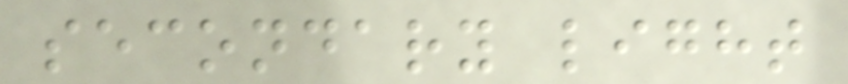secondary light
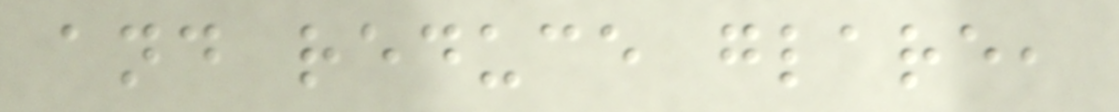and reduce glare,
